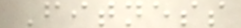Fitness
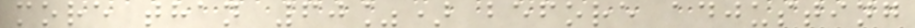more than 60%) before adjusting
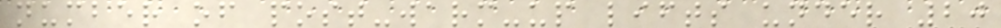number of post-warm-up lifts under 20
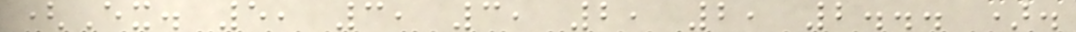(Ex. 5, 3, 3, 2, 2, 2... ).
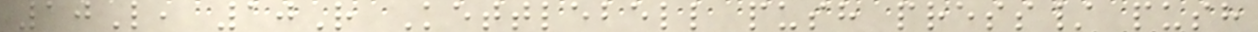10L, 10R Kettlebell push press/ push
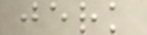jerk
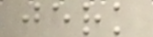jerk
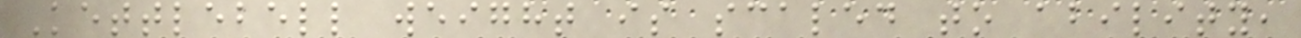Kettlebell weight is scaled to ability,
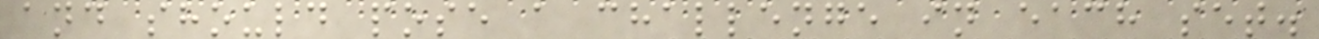and should pose a challenge in each set.
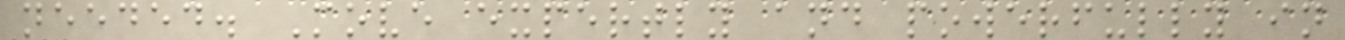needed. Move expertly and powerfully in
